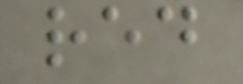red
